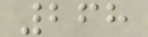268
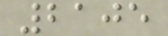2105
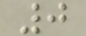0
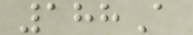188A
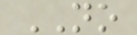NO
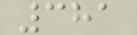381
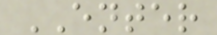ENTER
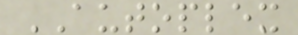AUTOPLEX
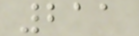211
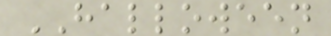HALLOWEEN
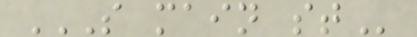S MAIN ST
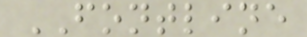FONTLINE
